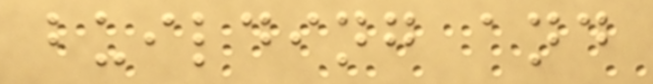building and
